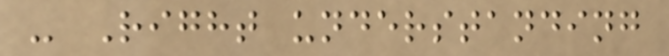- Right understanding
